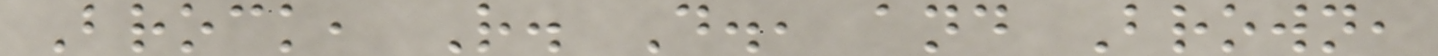Brock, R. D., and Brown,
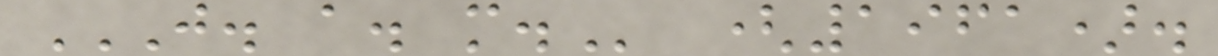J. A. M. (1961).
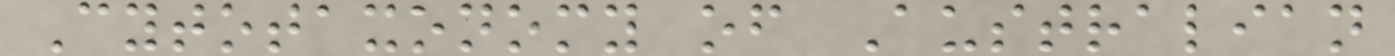Cytotaxonomy of Australian
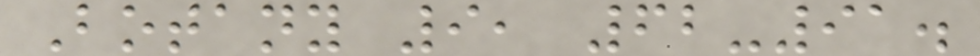Botany 9, 62-91.
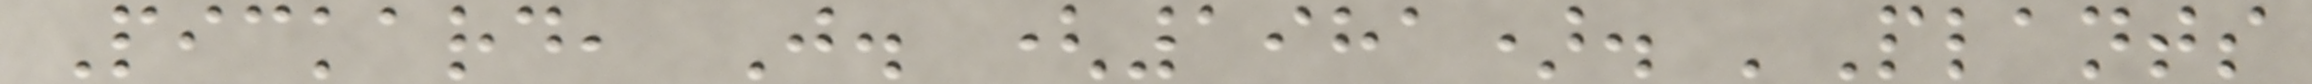Pickard, J. (1981). 'Plants
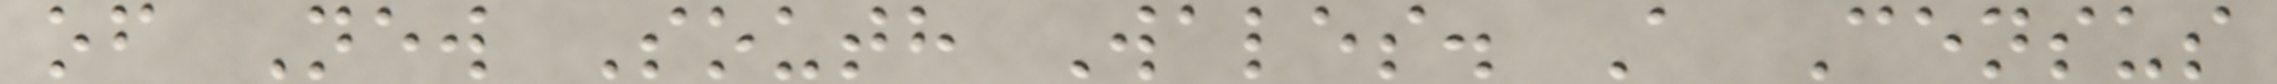of New South Wales. A Census
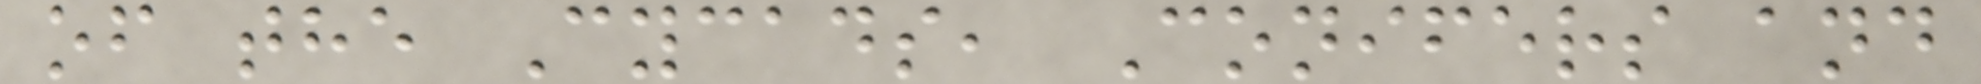of the Cycads, Conifers and
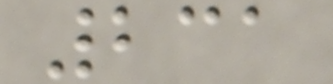231
